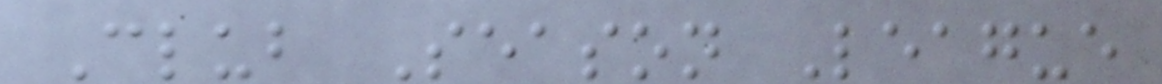Club Season League
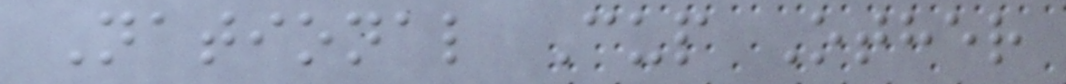National Cup Other
